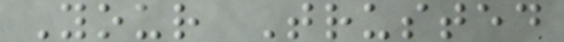Your Trusted
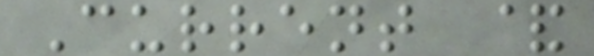Current &
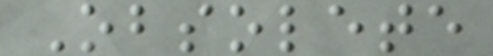Obsolete
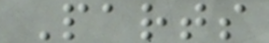Parts
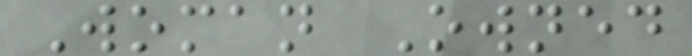Woman Owned
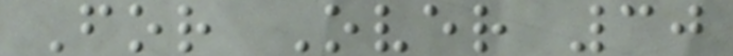For Over 30
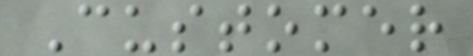Customer
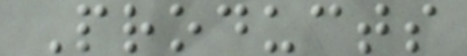Products
